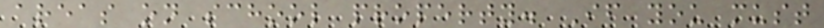areas on school property. If you must
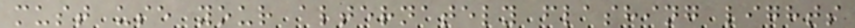must use your alternately flashing lights
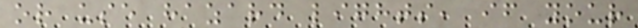or use hazard lights, if your
